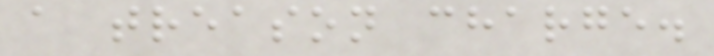a treason charge.
